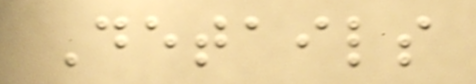Details
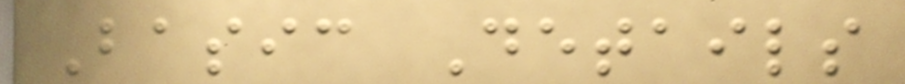Basic Details
